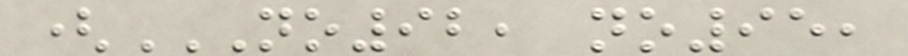(NO92, NO95,
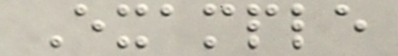Example
